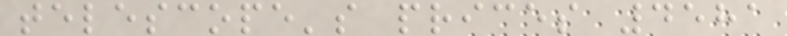telescope's prices 4581
